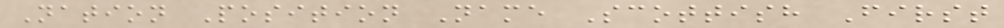Nation Position Name Scottish First
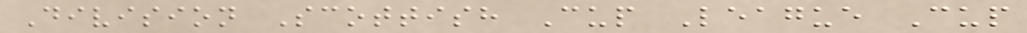Division Scottish Cup League Cup
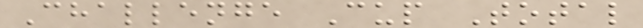Challenge Cup Total
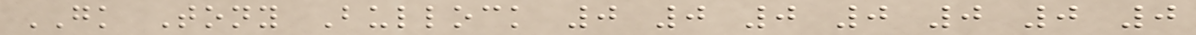GK Tony Bullock 0 0 0 0 0 0 0
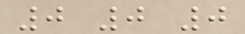0 0 0
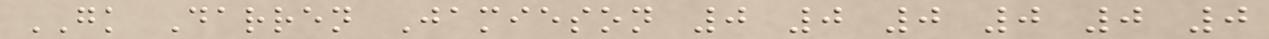GK Darren Jamieson 0 0 0 0 0 0
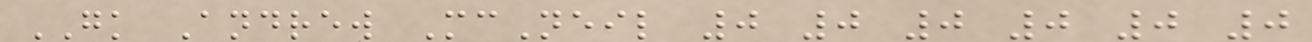GK Andrew McNeil 0 0 0 0 0 0
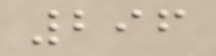296
